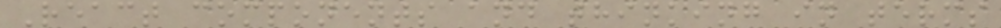React components and thinking in terms
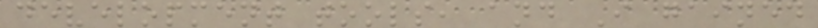development tools, and I gained
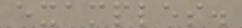examples.
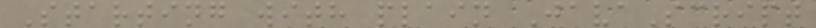Starting with plain JavaScript
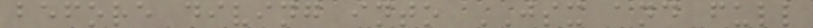before diving into JSX and full
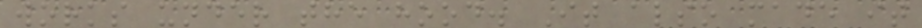works under the hood. It also made it
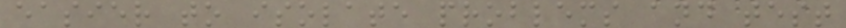easier to isolate problems and test
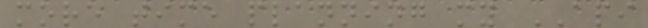more time planning my API
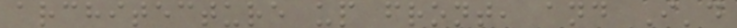architecture up front, and I'd
